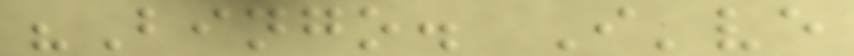"Bingo. I've
